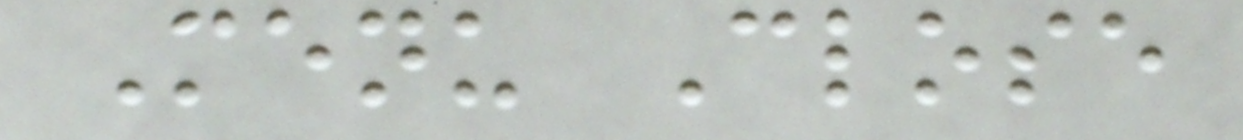Menu Close
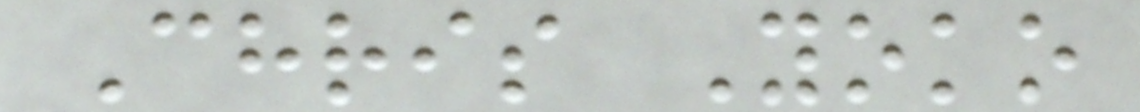Chris Yoko
